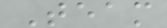Team
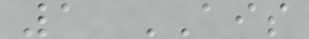1 AIS
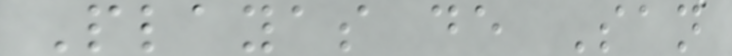Playas de San
